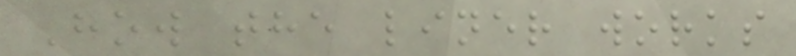How the liner works
